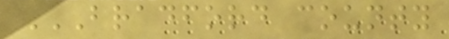BRADFORD COUNTY
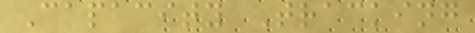Capacity Tracking
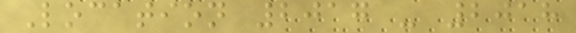Location 2017 - 2018
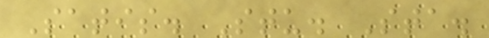Satis. Stu. Sta.
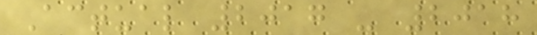Actual 2017 - 2018
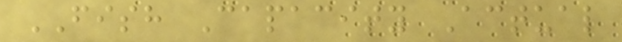FISH Capacity Actual
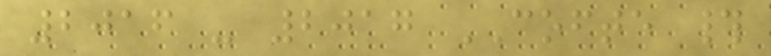2016 - 2017 COFTE #
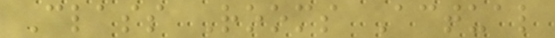Class Rooms Actual
